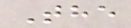The
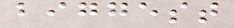biggest
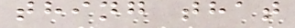thing that
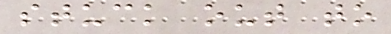stuck out to
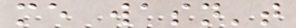me wasn't
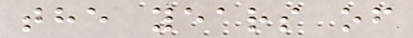the years of
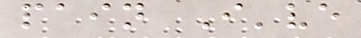pain I've
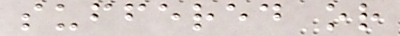suffered or
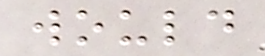would
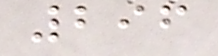296
